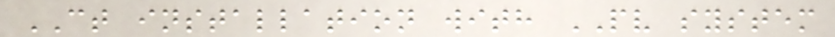CT installation with PV system
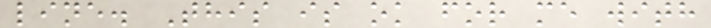line. This is ok for me with
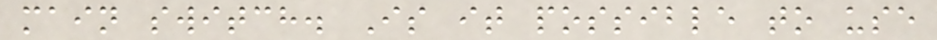main switch. Is it possible to use
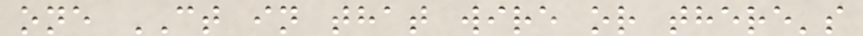one CT in that wire or there's
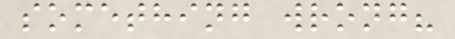something wrong?
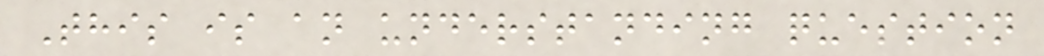This is an understanding question
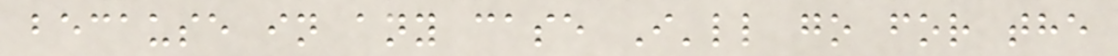because in any case I'll go for the
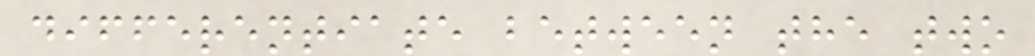differentiate between the two
